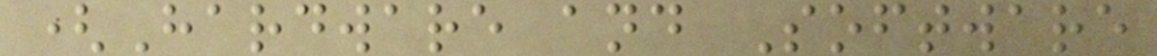(Hardware and Software
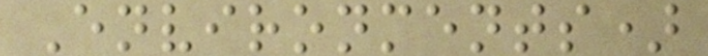Environments)
